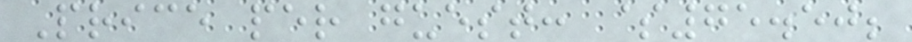Price per guest: $75.50;
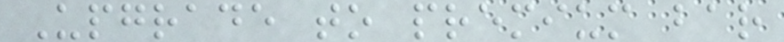Upgrade to premium bar
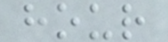hour
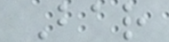Bar
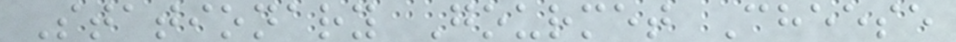Stationary Gourmet Cheese
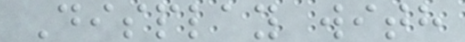Display with
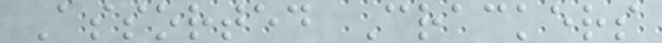Assorted Crackers
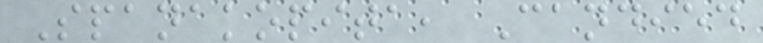Spanakopita, Candied
